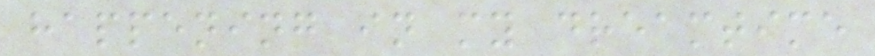happening in my dreamtime
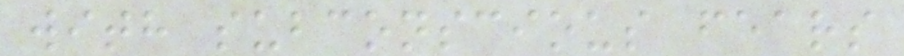with subconscious fears
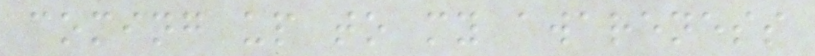coming up to my awareness
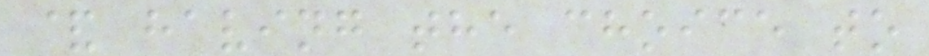& having the choice to
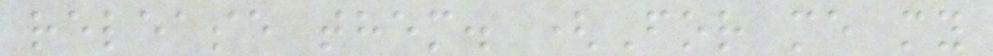release them. (For me my
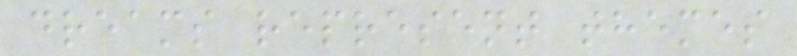dreams represent themes
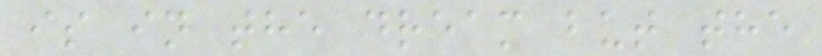is in the dream but the
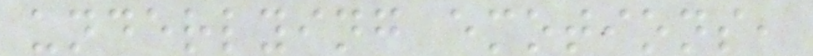underlying emotions,
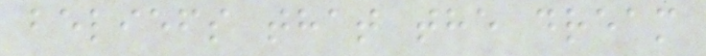beliefs that the dream
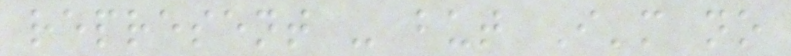represent - but I'm no
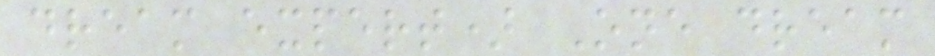dream expert) One dream
